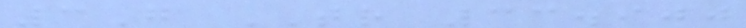3G TR 33.900
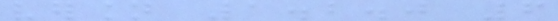version 1.2.0 6
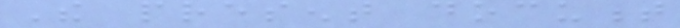The present document
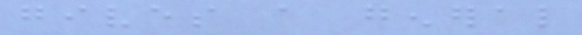gives a general
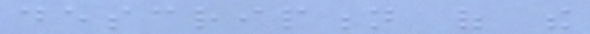description of the
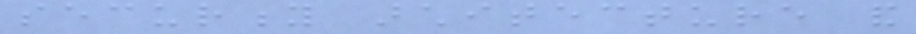security architecture and
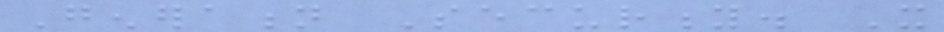Generation Security. It
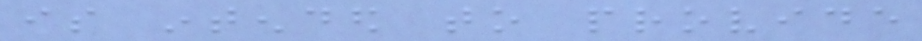is intended to provide
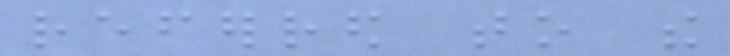referred to the
